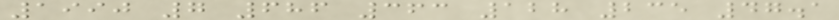1990 7 686 363 128 235 47.1
